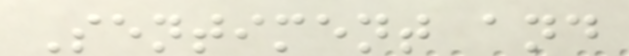Sentiment and
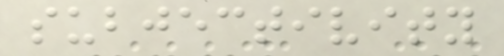subjectivity
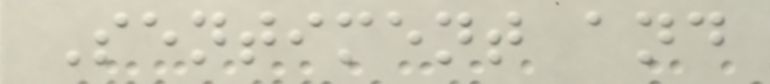Sentiment and
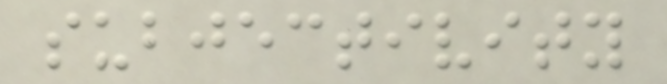subjectivity
